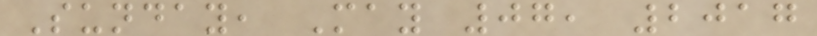Sunday, May 07, 2017
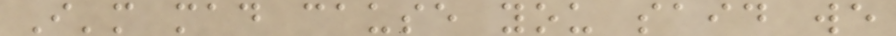I'm mad cause you said we
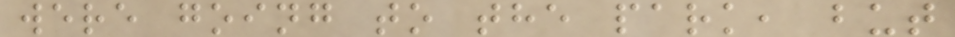were going to the park, but
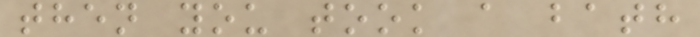then you took a bath
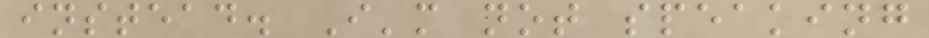instead. I'm not speaking
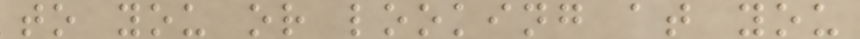to you or looking at you
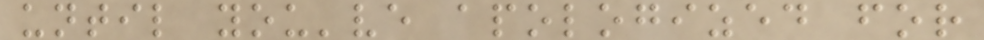until you've apologized for
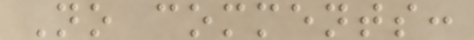No comments:
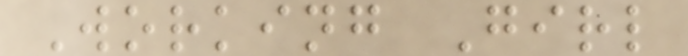Working Girl
